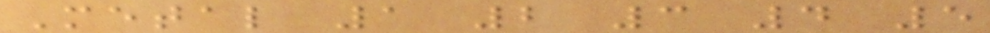Metal 1 2 3 4 5
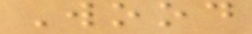Wood
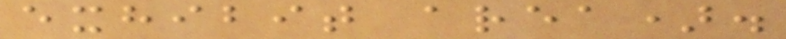exhibit area).
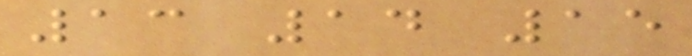13 14 15
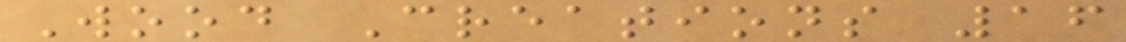Wood Creations 16
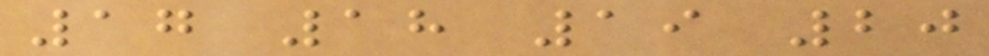17 18 19 20
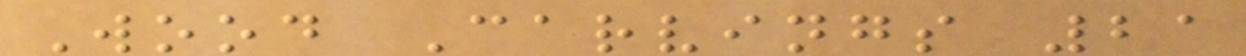Wood Carvings 21
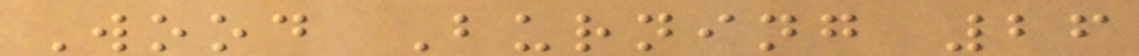Wood Burning 26
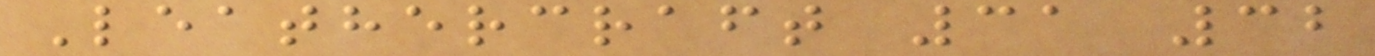Leathercraft 31 32
